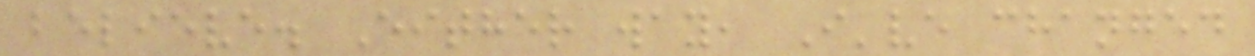believe. Either way, I've changed
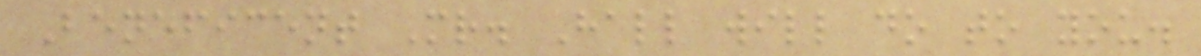Beneficent Mr. Hall will do to you.
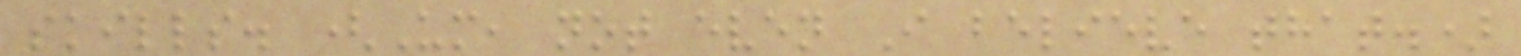skills. (Um, not even I believe that.)
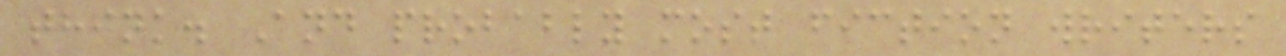think. And probably most fiction writers
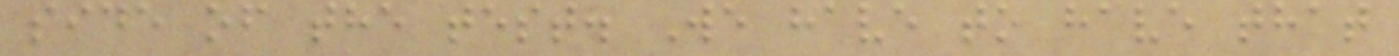side of the test. We have to have that
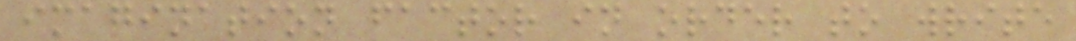imagination factor in order to write
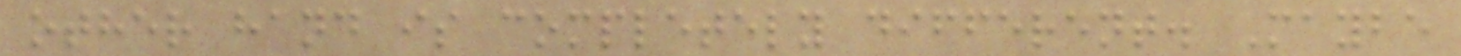other hand is completely different. Maybe
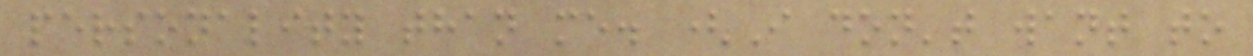personality than me. (I don't want to
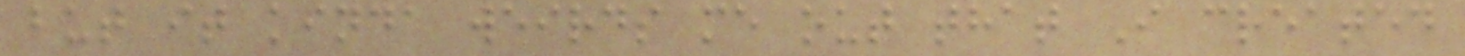but it kinda weirds me out that I created
